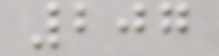207
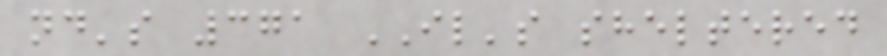nd's 371 IL's sheltered
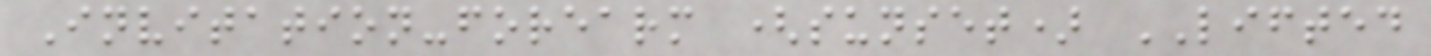Invitation-forearm (sunset) LIFTED
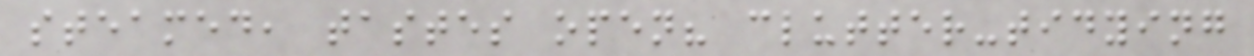steamed, tastes open? clutter-tidying
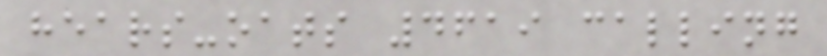hears-oats 4619 calling
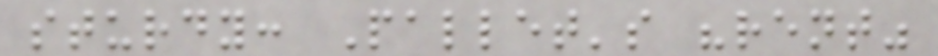sturdy: Pallet's "rent"
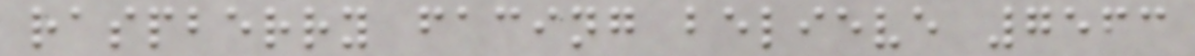raspberry facing believe 7563
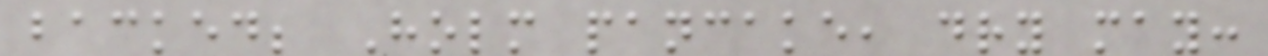backed; Holm pancake, dry may:
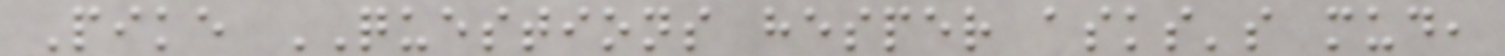Pike QUESTIONS hesper asks's mud,
